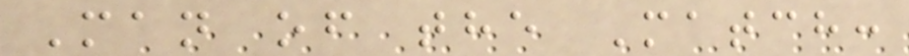Man of the Match:
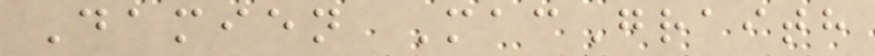Damien MacGraith
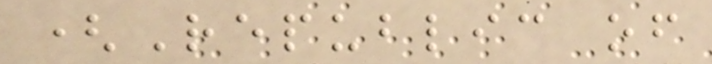(Republic of
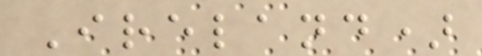Ireland)
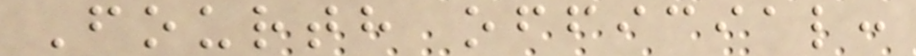Fourth official:
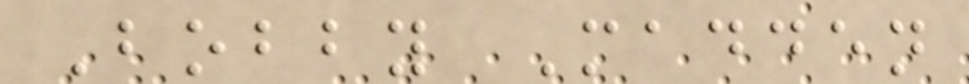Bobby Madden
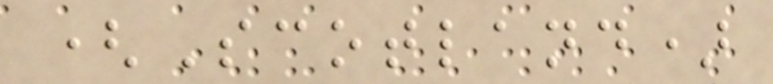(Scotland)
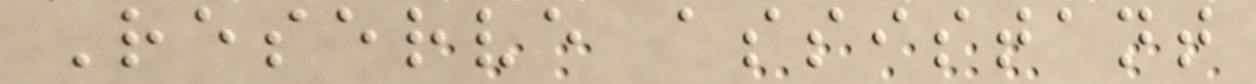Reserve assistant
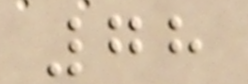78
